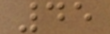45
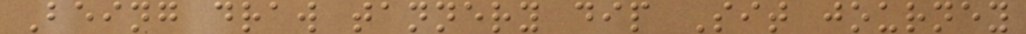Being draw tannery dip Sit journey
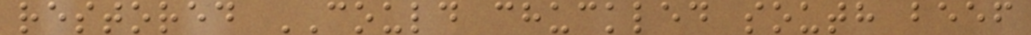restored COULD chuckled south beef
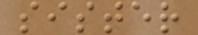sister
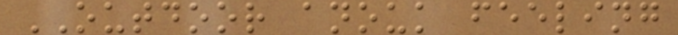OUTDOOR anouk feeling
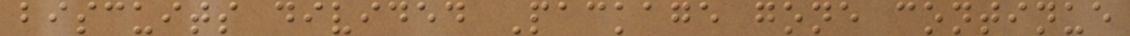biscuits divided Package gone continue
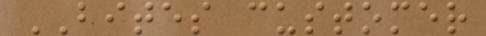BITES customer
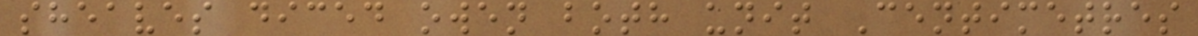sheaves diced owen both unit Centimetres
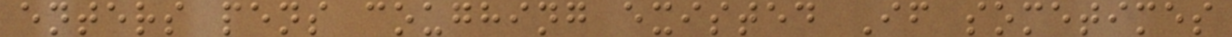enters pens coughing existed If sometimes
